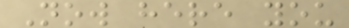Now here you
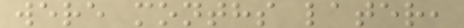were months later,
